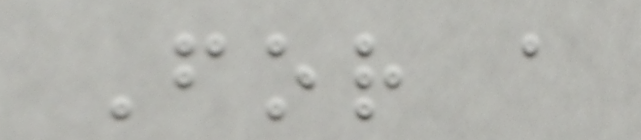For a
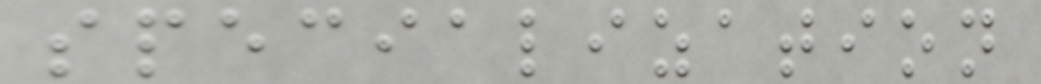specialization
